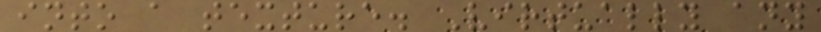into a texture. Virtually any
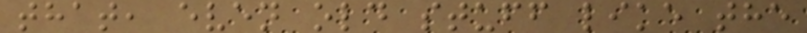that, even old stuff like the
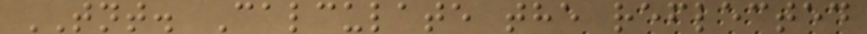TNT. Calculate the reflected
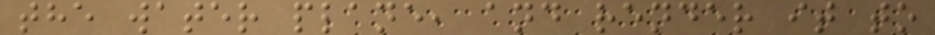the water plane, and render it to
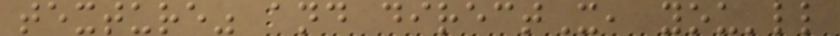texture" and directX, you'll
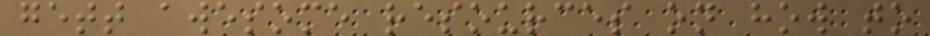gett awesome resources on how to
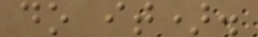do it).
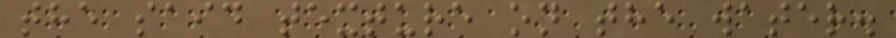the said texture on the water.
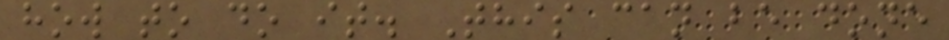how to do it. This can be done
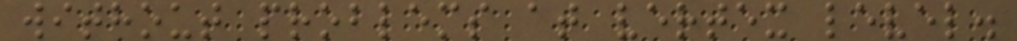without problems at vertex level.
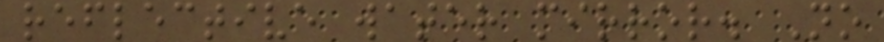reflective water mirror. No
